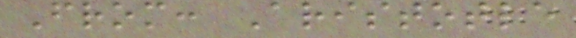From: Aristotle
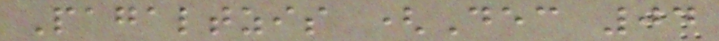Pagaltzis (Dec 04
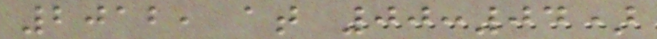2012, at 00:04)
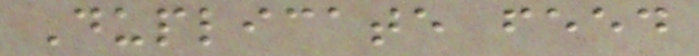Duplicate feed
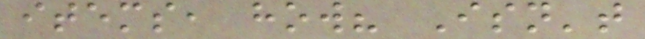items, how? Isn't
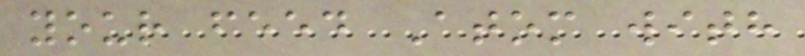your feed Atom with
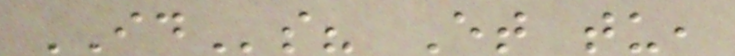IDs? Et tu,
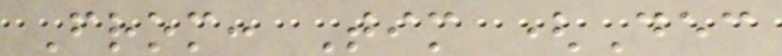From: Tim (Dec
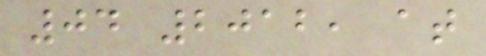04 2012, at
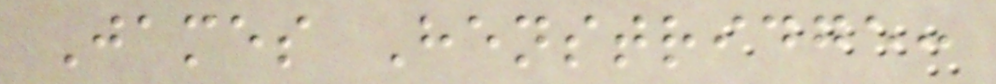James Henstridge:
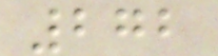272
